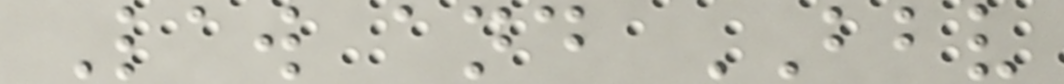Law and BBV
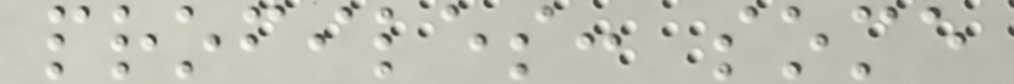profiles: some
